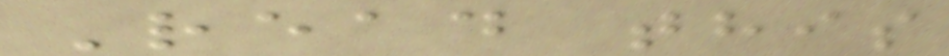Read this
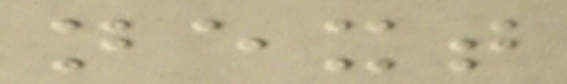next
